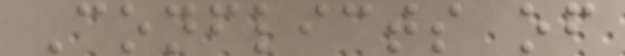Conflicts of
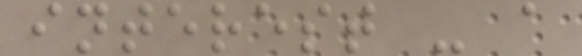interest - a
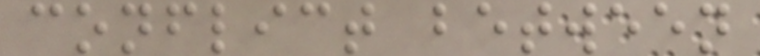conflict between
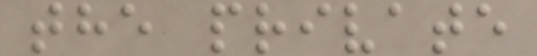the private
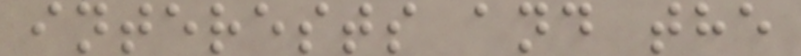interests and the
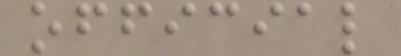official
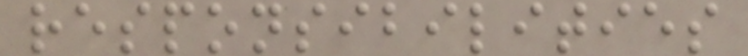responsibilities
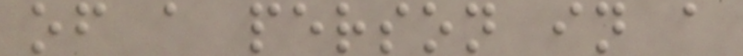of a person in a
